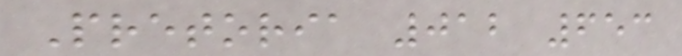Pretoria 012 653
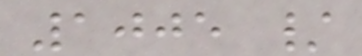1005 /
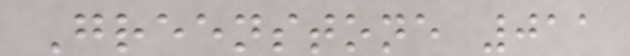Greenstone 011
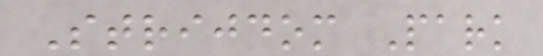Strijdom Park
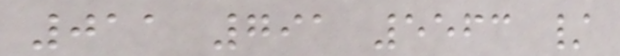011 791 5563 /
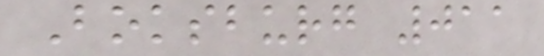Boksburg 011
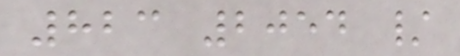823 2054 /
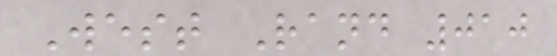West Rand 010
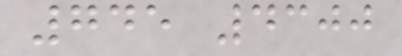745 4300
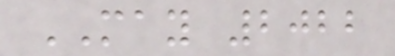MAY 2022
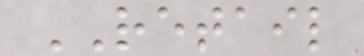RETAIL
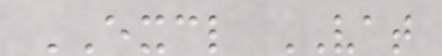EXCL VAT
